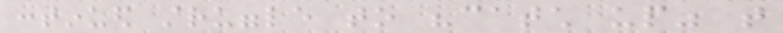continued struggle to "catch up" that
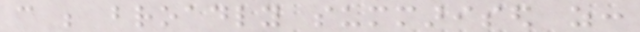can be broadly summarised as:
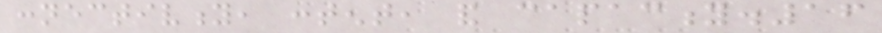connectivity, content, and capacity.16
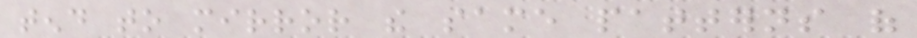tend to mirror the same patterns of
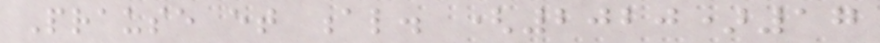Prause et al. (2020)17
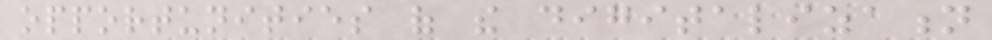opportunities of the digitalization
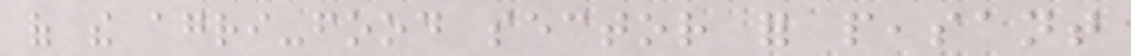of the agri-food sector for peasant
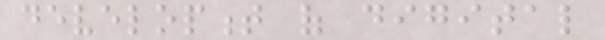development of digital
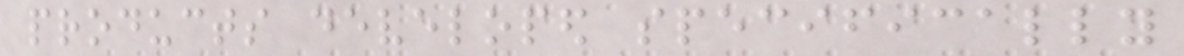products developed specifically
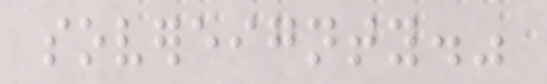sovereignty."
